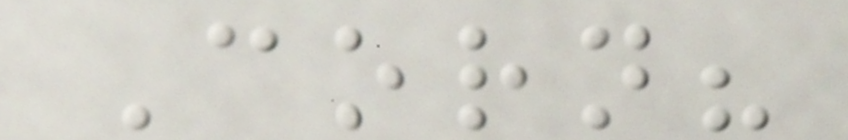Corn?
